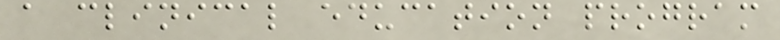a clinical education program
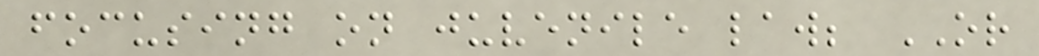focusing on juvenile law; OR
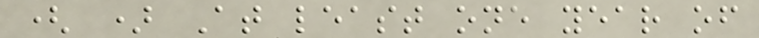( ) At least one year of
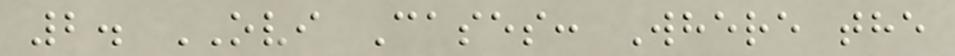2. OVI Cases: Where the
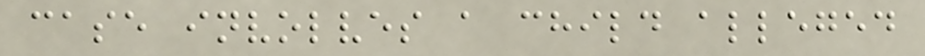case involves a child alleged
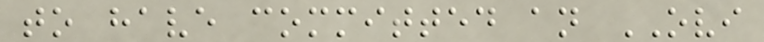to have committed an OVI
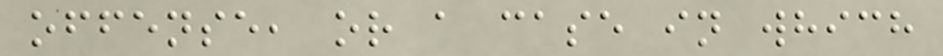offense, or a case in which
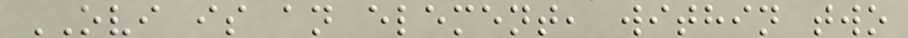OVI is an element, within two
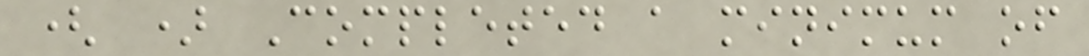( ) Completed a minimum of
